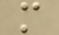m
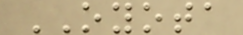OYOTA
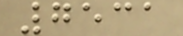7531
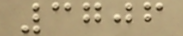3706
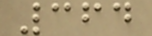364
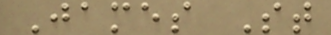James St
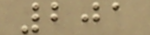201
